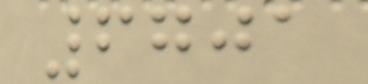6701
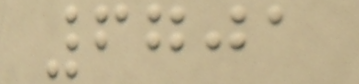6701
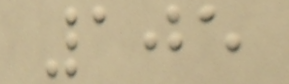105
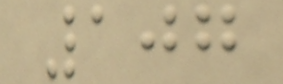107
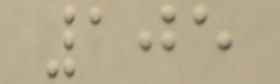105
